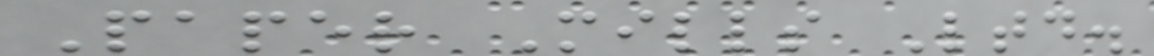Paper Mills Ltd.
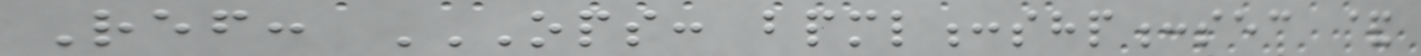Ref: OPS: BPML:SHP:SEC &
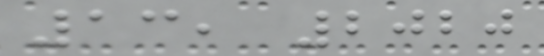13, 2020
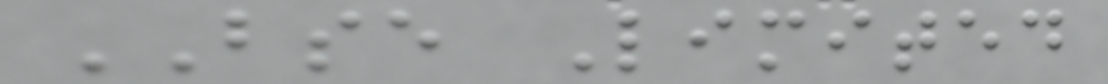BSE Limited
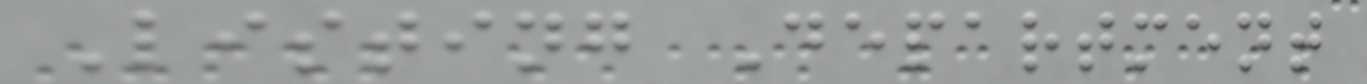Listing Department
